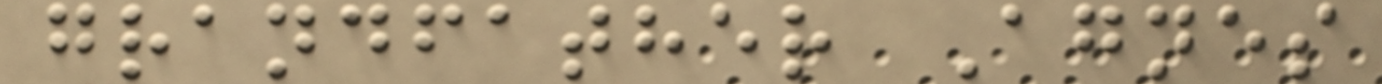grandfather Agnes
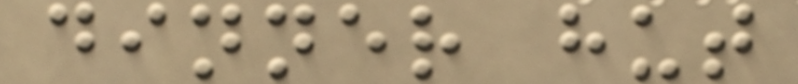dinner hut
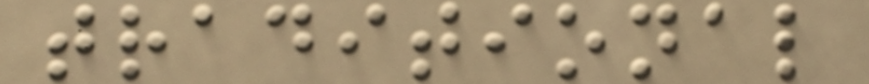traditional
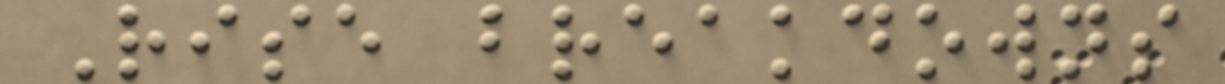Rise breakdowns
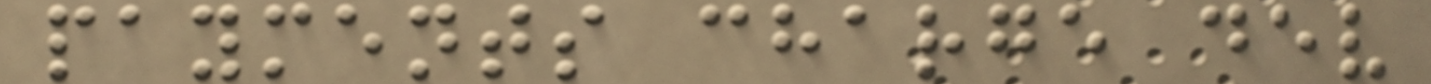payments charge dev
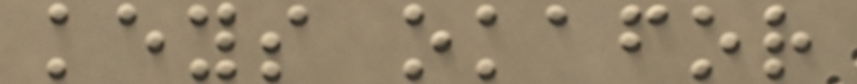keys okafor
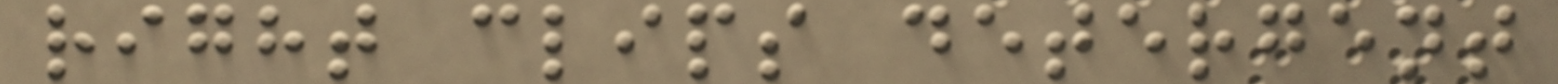right clips detergent
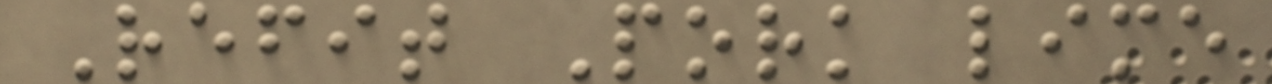Refit Pork lime
